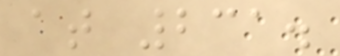at 231.
